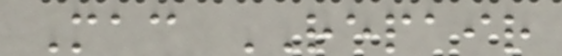Mac REPAIR
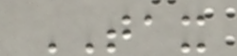TAX
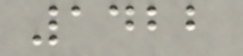1422
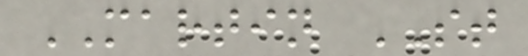MARTIN ST
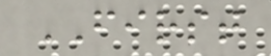FIRST
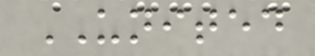UNITED
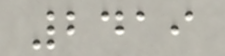2419
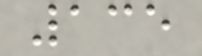135
